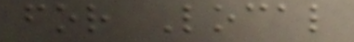for Local
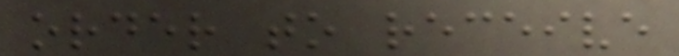order to receive
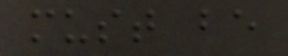must be
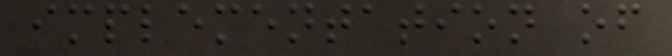implementation of
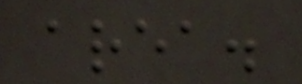area.
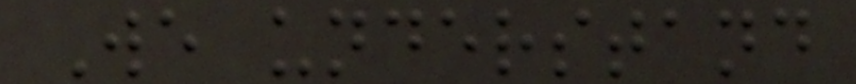We understand
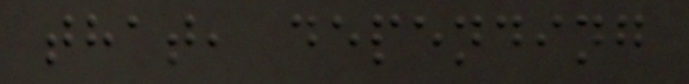that, depending
